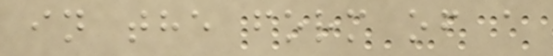in the form of a
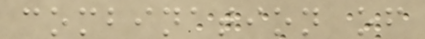combination of
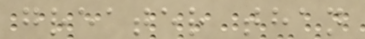greater than
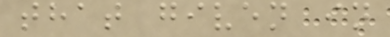that given in
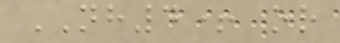NH4+ or
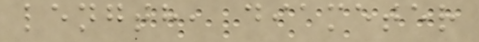length, diameter
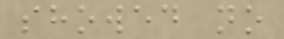showed no
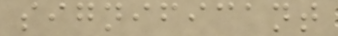significant
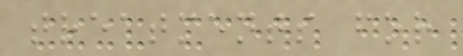treatments for
